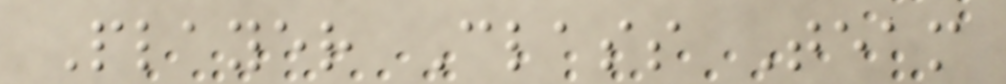Player Class Team
